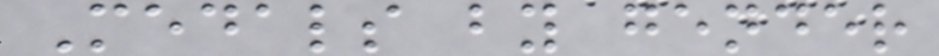Medals by gender
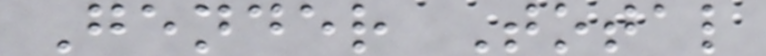Gender Total
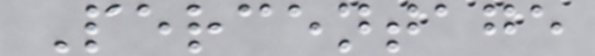Percentage
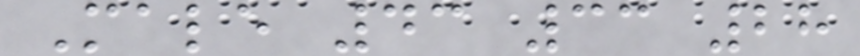Male 43 33 28
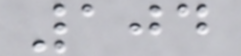104
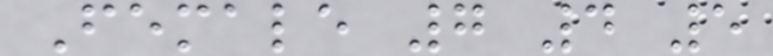Female 7 4 5
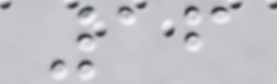16
